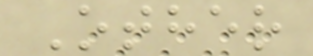Other
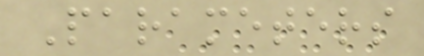Parameters
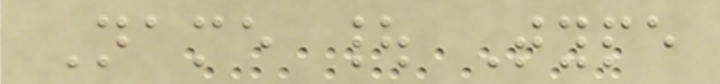Name | Type
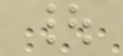|
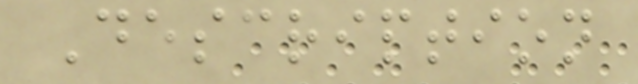Description
